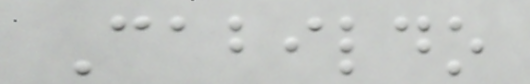Cabildo
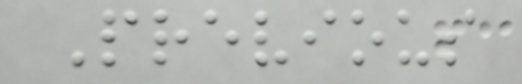Previous
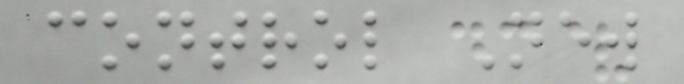control New
